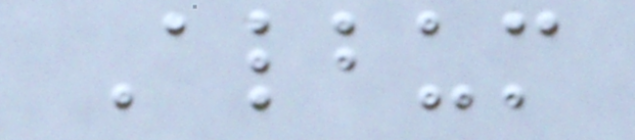Album
